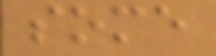some
